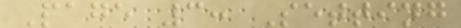Page 3: Setting
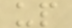up
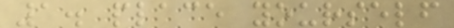1. place yourself
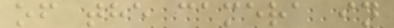of the camera in
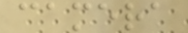camera
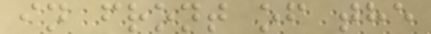in front of the
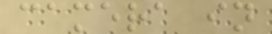camera in
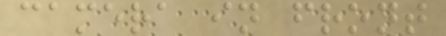camera in front
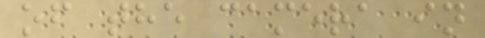of the camera in
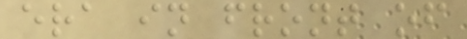era in front of
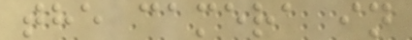the camera in
